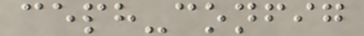ceph-config
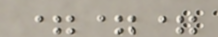===
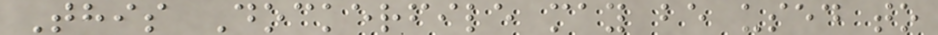This Dockerfile may be used to
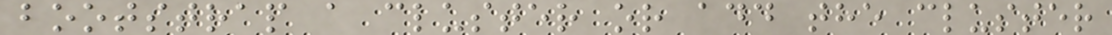bootstrap a cluster or add the cluster
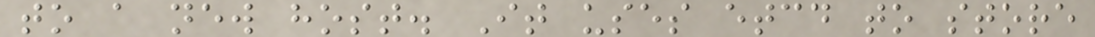to a new host. It uses etcd to store
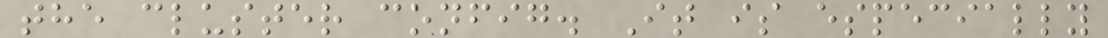the cluster config. It is especially
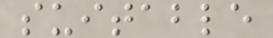suitable
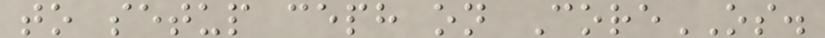to setup ceph on CoreOS.
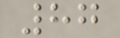87
